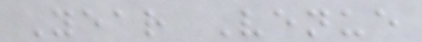Year Venue
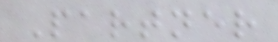Partner
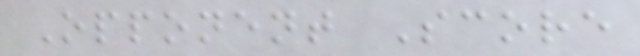Opponent Score
